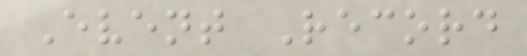Event Record
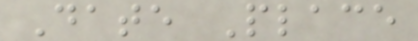Date Place
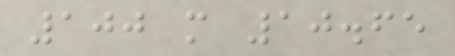100 m 10.65
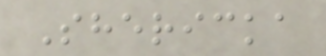Shericka
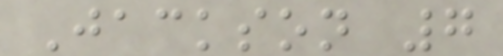Jackson 7
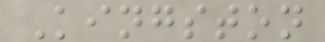Kingston
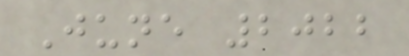June 2022
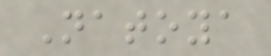Natoya
